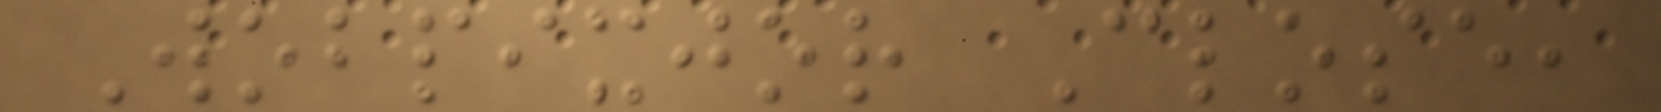Wobpixjor Close,
